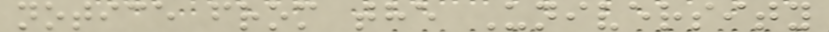notice from the University
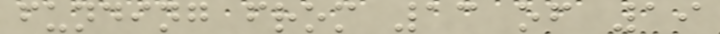funding from 13 of 19
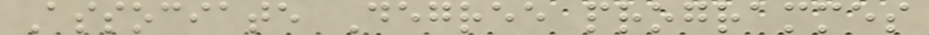Associate Degree programmes
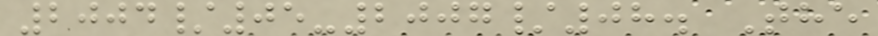2004/05-2007/08. The
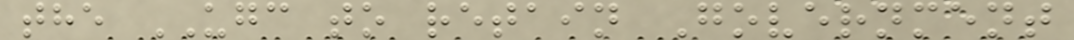the UGC to retain Government
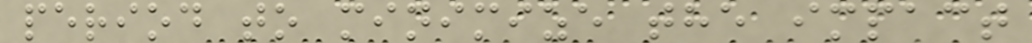period to minimize the impact
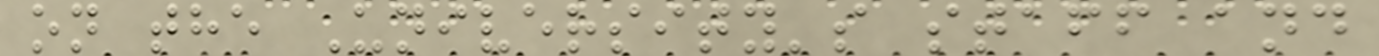on the University's staff and
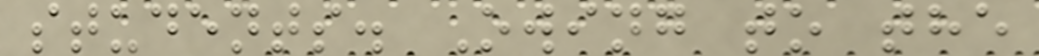students. Owing to the
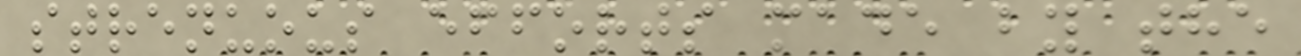strenuous efforts made by the
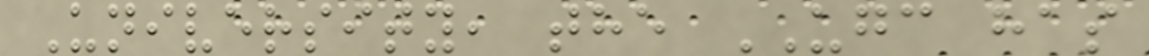University, the UGC has
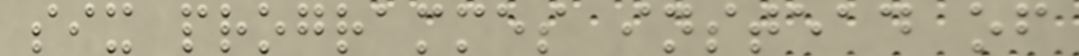six programmes instead of
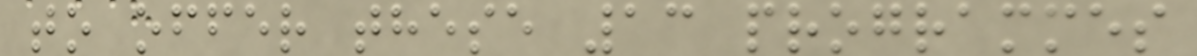to offer these 13 programmes
